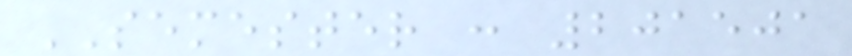SEMESTER : 201501
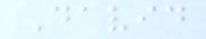David
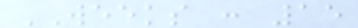WEEKS : 15
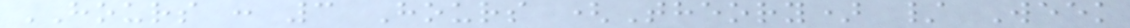HOURS : 3 Hours (Theory) / Week
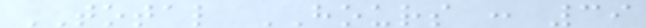TOTAL HOURS : 39
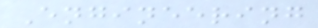Engineering
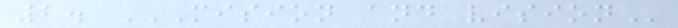2. MISION AND VISION
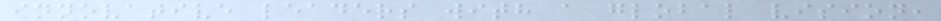innovative leaders with a global vision,
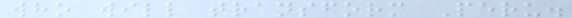who will transform Peru.
